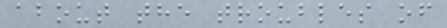about the troubles of
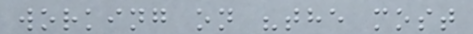working on "the most
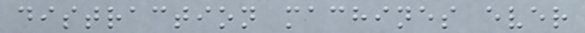distraction machines ever
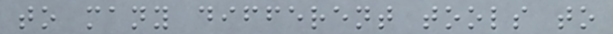to many different tools to
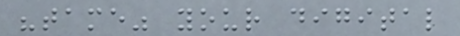"tame" your digital
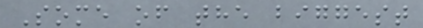Some of the biggest
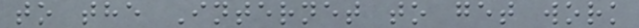to the Internet to get work
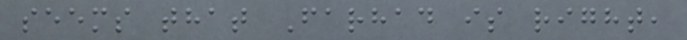seems that Farhad is right,
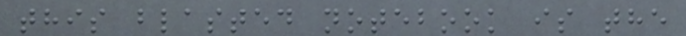this blasted notebook is the
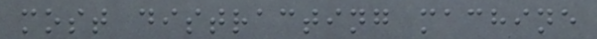most distracting machine
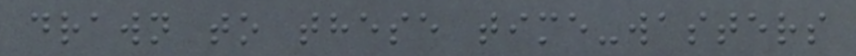drawn to these time-wasters
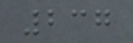237
